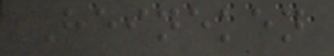Heineken
